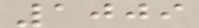1009
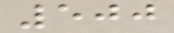500
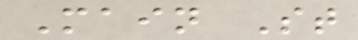Main St
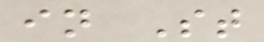in St
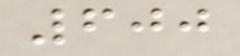600
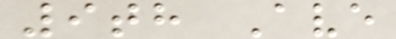9th Ave
